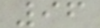96
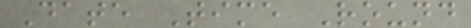Date Time Round
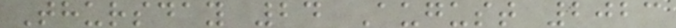Thursday 24 August 2023
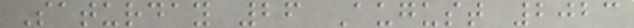Saturday 26 August 2023
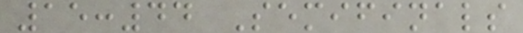15:44 Semifinals
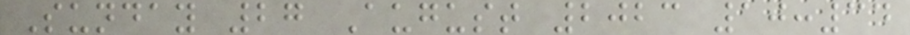Sunday 27 August 2023 10:34
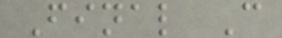Final C
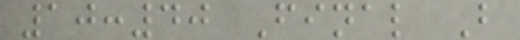10:40 Final B
